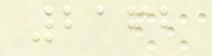2162
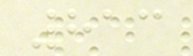813
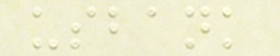usbank
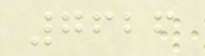7626
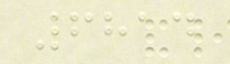6814
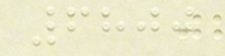6800
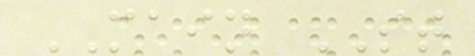MAIN ST
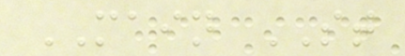MAIN ST
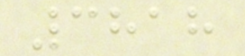3818
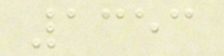1353
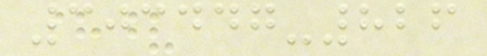303447-826
